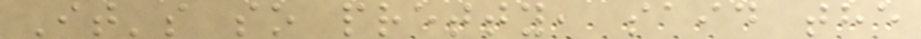It's so pretty, said the
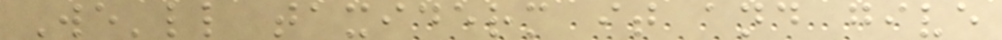We'll taxiderm it and give
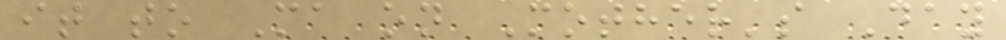it to Ma on Mother's Day
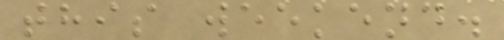this weekend.
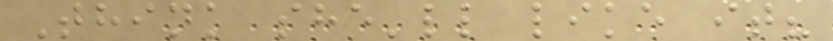Think she'll like it?
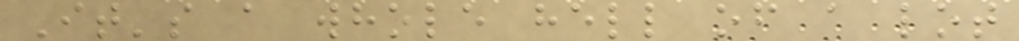It's a whole hell of a lot
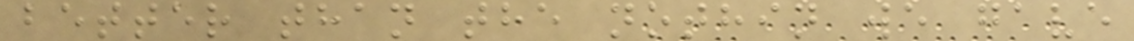better than the nothin we gave
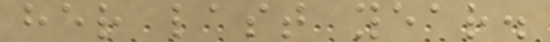her last year.
